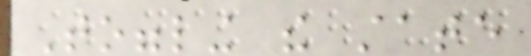Toggling the state
